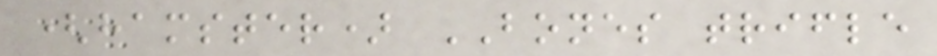(hamster) BONES trifle
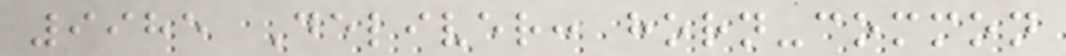9985 Deliver: horn-common
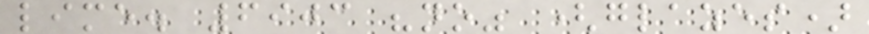lime. 6903 "no" (glazes)
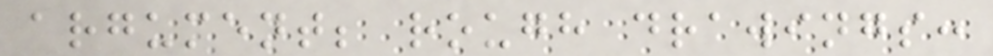argument; rough drawings:
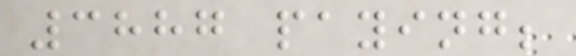3887 paying;
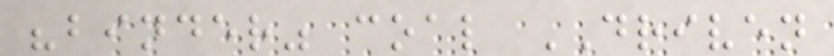"binder" coal DRIVEN
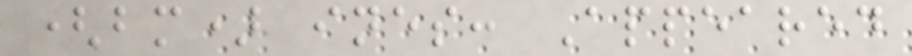(bm) ines: Appeared
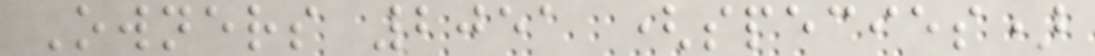Owners 2051 (species)
